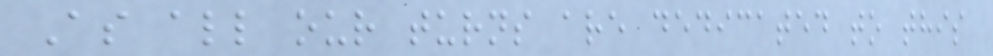As all our turns are dedicated to this
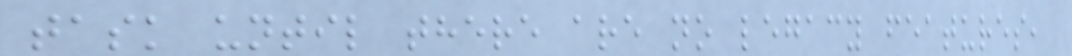task until there are no legacy features,
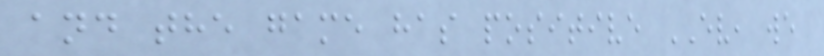and the game has positive EV, we
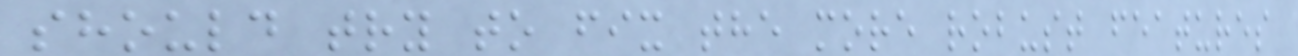should try to fix the more robust features
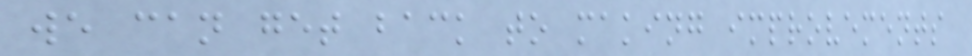we can get back to making improvements
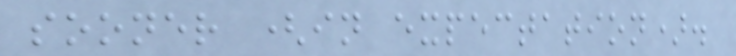sooner (in expectation).
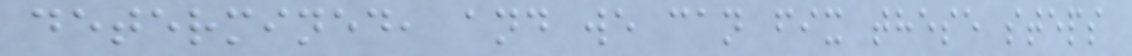determined, and we can fix these steps
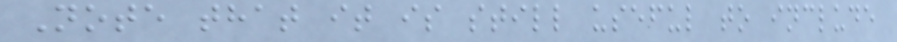Note that it is still useful to include
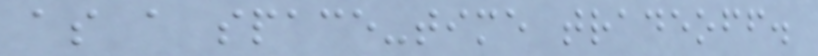as a space-time tradeoff.
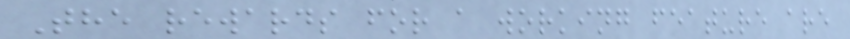The rewards for a working feature are
